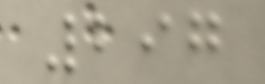297
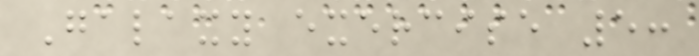Galaxy exercise 5:
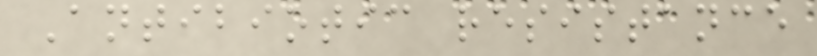Antibiotic resistance
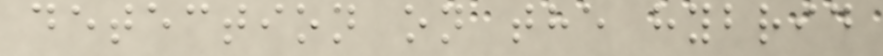detection on the hybrid
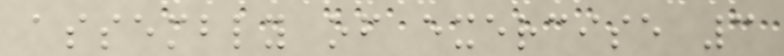assembly of exercise 3
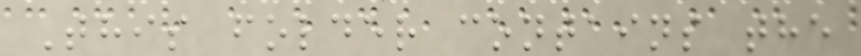This folder contains the
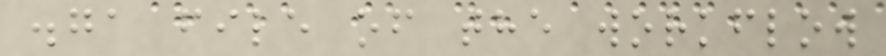.ga file of the workflow
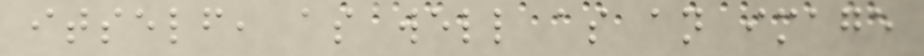itself, as well as an image
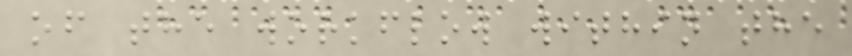of the workflow within the
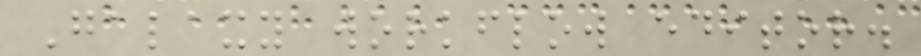Galaxy workflow editor.
